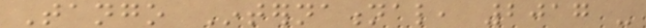Tango International, 2017 -
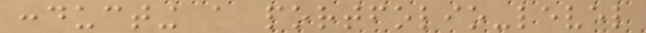conducting a portfolio-level
